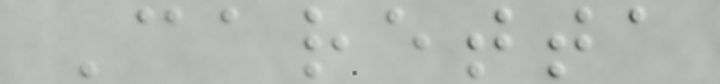Caretta
